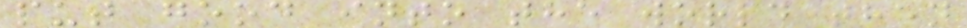put good into the world then
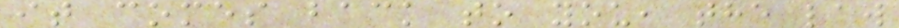it comes back to you, the law
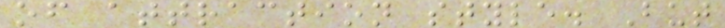of attraction style. But
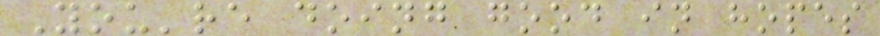You're doing good in hopes
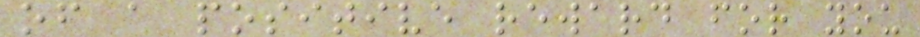of a positive reward for you
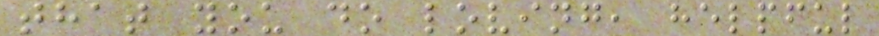that you do loving, helpful
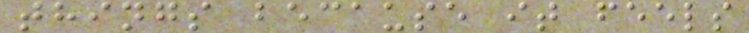things because it feels
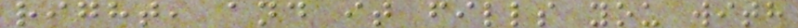right, and it fills you with
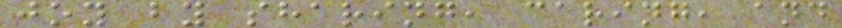joy by sharing, caring, and
